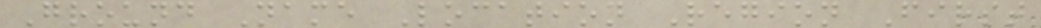Ground Name Location Region First
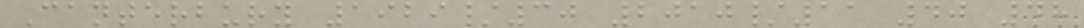Canterbury 1929/30 2010/11 40 48
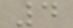4
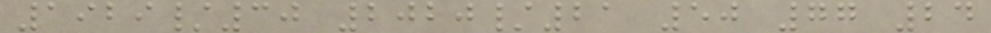1929/30 2020/21 50 77 24
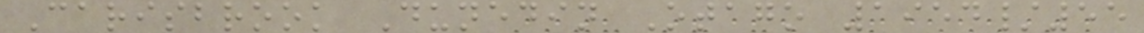Carisbrook Dunedin Otago 1954/55
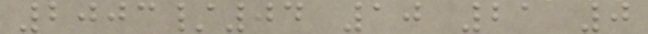2003/04 10 21 0
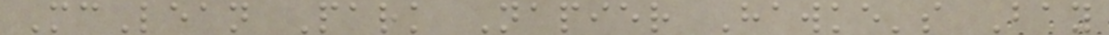McLean Park Napier Hawke's Bay
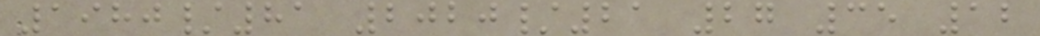1980/81 2020/21 27 35 12
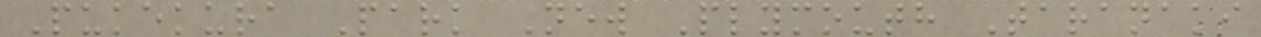Pukekura Park New Plymouth Taranaki
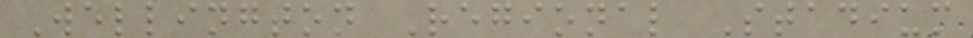Wellington Regional Stadium
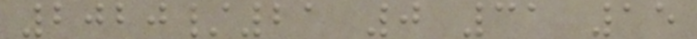2020/21 0 31 15
